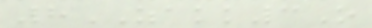8ZAKK3O
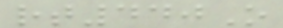rt440O
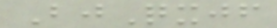BjQxjf
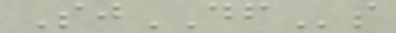SjDFs
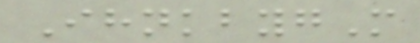IhnkbygM
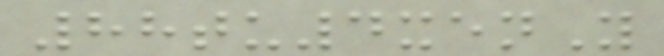88tu4xenY
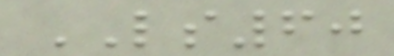LS60
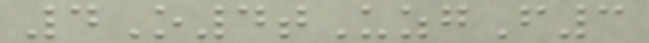4O4tUzgF3
